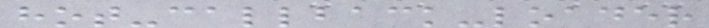hot-callback-loader
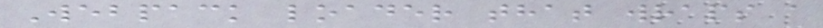Webpack loader that wraps a
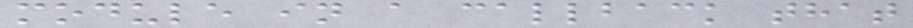module in a callback that
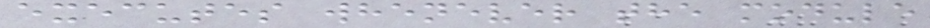executes whenever the module
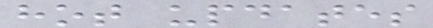hot updates
